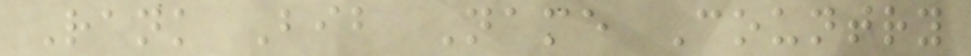Rank Bib Name Country
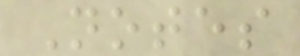Notes
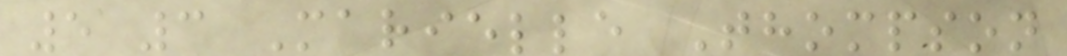5 3 Marielle Thompson
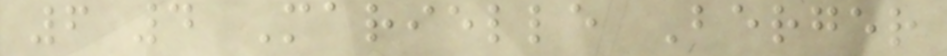6 4 Marielle Berger
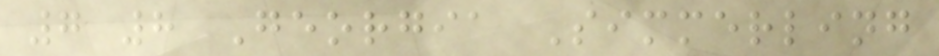7 8 Georgia Simmerling
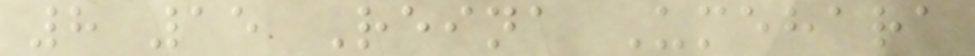8 15 Reina Umehara
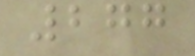277
